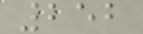252
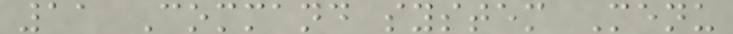11 Command system Menu
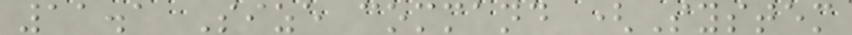11.1 Size command (System
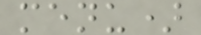menu)
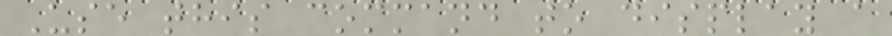Use this command to display a
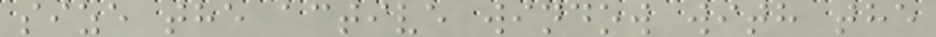size the active window with the
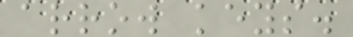arrow keys.
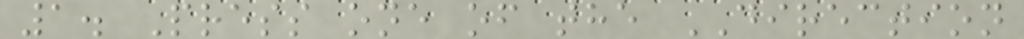1. Press one of the DIRECTION
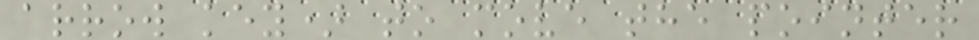arrow key) to move the pointer
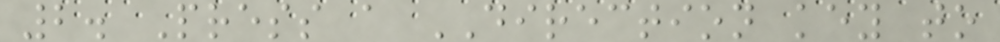2. Press a DIRECTION key to
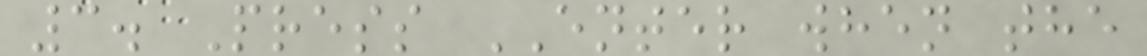3. Press ENTER when the
